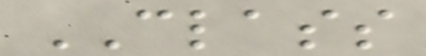CLASS
